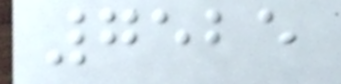7525
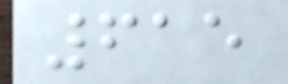615
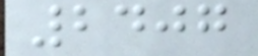2407
